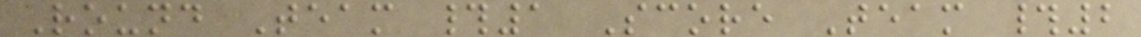Round Team #1 Score Team #2
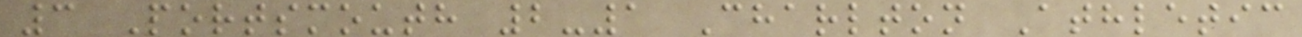3 Portsmouth 2-1 Charlton Athletic
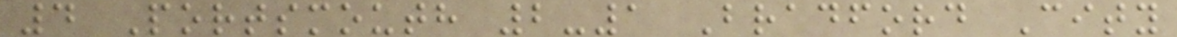4 Portsmouth 2-1 Bradford City
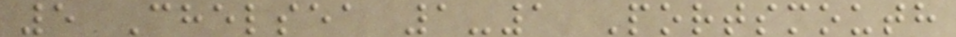5 Chelsea 1-1 Portsmouth
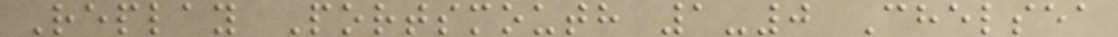Replay Portsmouth 1-0 Chelsea
